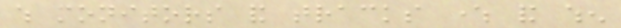which monitors and tracks where and when
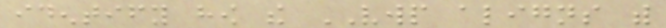identify how the VWP aligns with
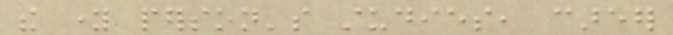the young person's studies, career
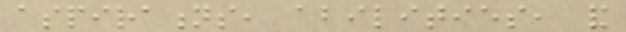aspirations, abilities, and
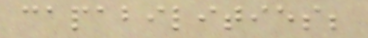capabilities;
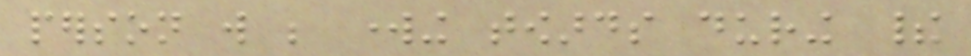person will be working towards during their
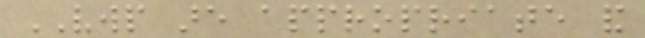VWP are appropriate and
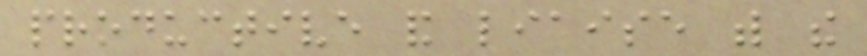productive and liaise with the
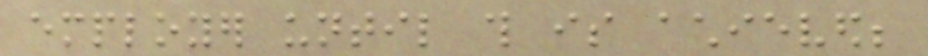employer until this is achieved;
